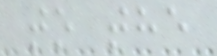to the
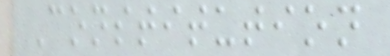Constitution
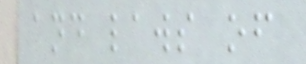and laws of
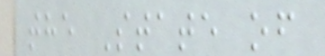the State of
